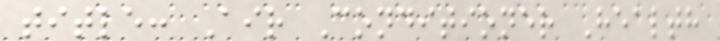title: Air Conditioner Health
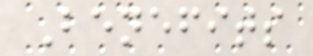Benefits
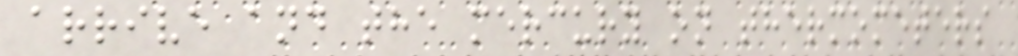arrive and the mercury on thermometers
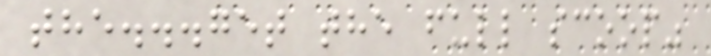the...get the full scoop"
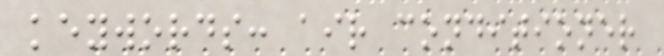keywords: air conditioner
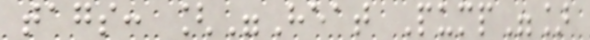tags: ["Heat Pump"]
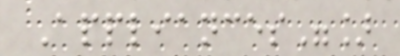Appliances"]
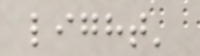light'
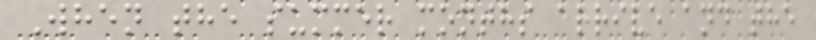When the summer months arrive and the
